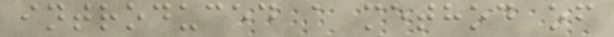introduced a method of
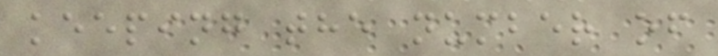keeping the number of
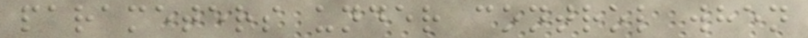parameters under control when
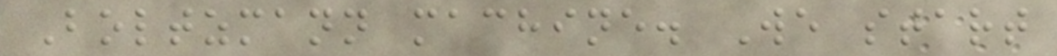Boltzmann machine. We start
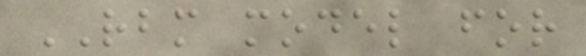RBM model for
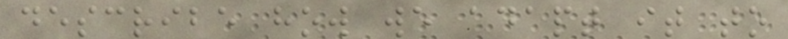describe how we adapt it to
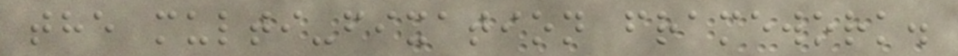the multi-fixation framework.
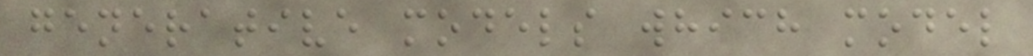generative models which model
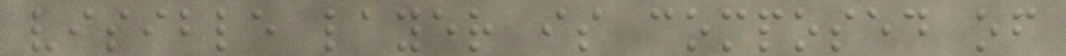visible layer is composed of
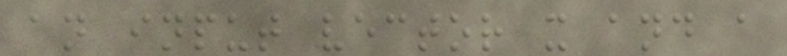an input vector x and a
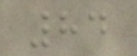84
